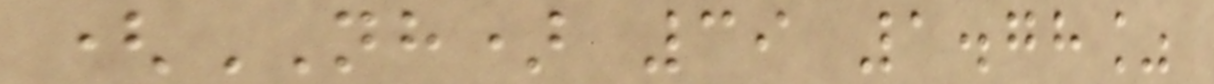(NH) 39 1.78%
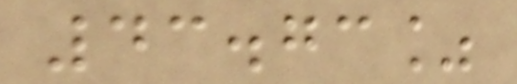43.73%
